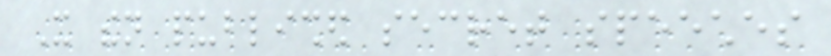It then published secret speeches
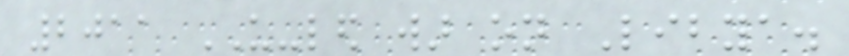2011 US-led war on Libya.
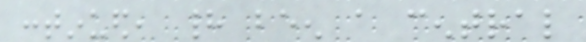continued, had been a central
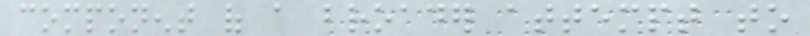component of a broader attempt to
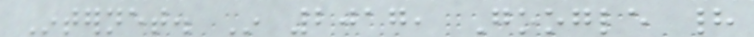Internet. In 2017, Google had
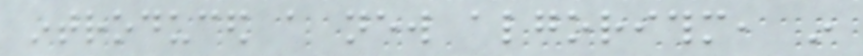introduced a new algorithm, in
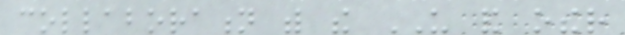collaboration with the US and other
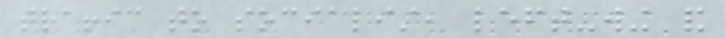traffic to socialist, left-wing and
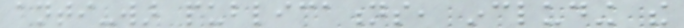anti-war publications, including the
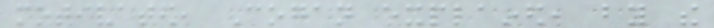motivated, Cogan explained, by the
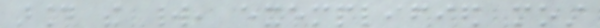around the world, exemplified most
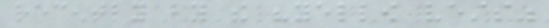recently by the "yellow vests"
